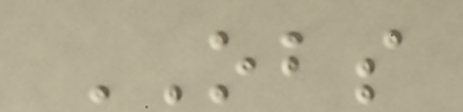OBS
